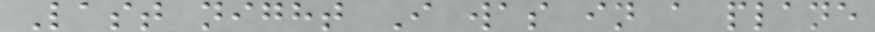Last night I was in a plane
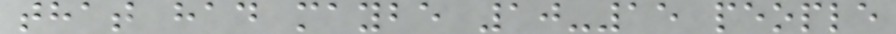that had maybe 10-15 people
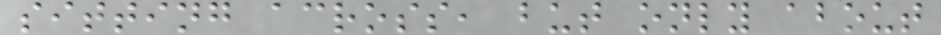sitting across, but only about
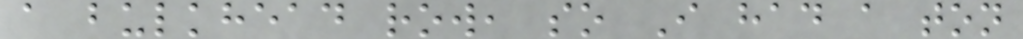a bulkhead row, so I had a ton
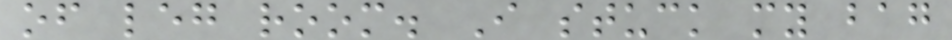of leg room. I stuck my bag
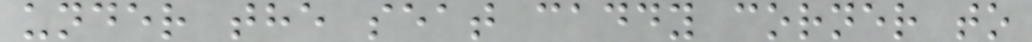under the seat caddy corner to
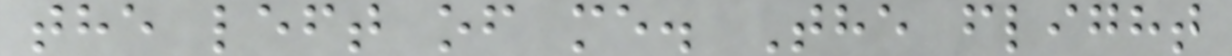the left of me. The flight
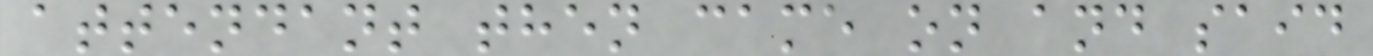attendant then came on and said
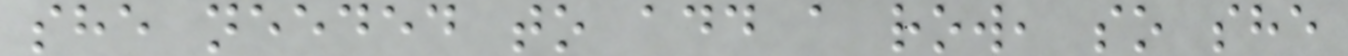she needed to add a row, so she
